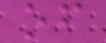of
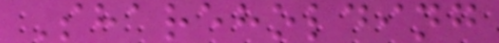Shareholding
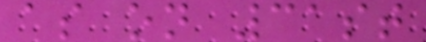as on 31st
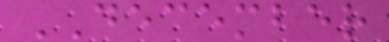DECEMBER
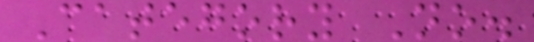Category No.
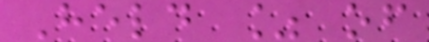Held % of
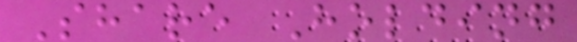Share Holding
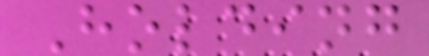Holding
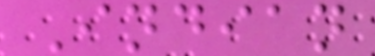Indian
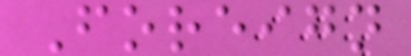Foreign
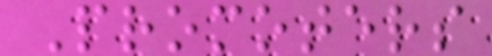Promoters
